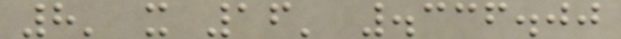8' x 16' .336.00
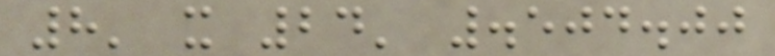8' x 24' .504.00
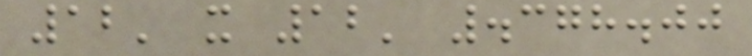12' x 12' .378.00
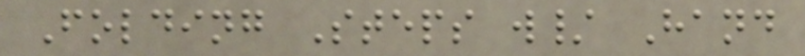Folding Steps w/ Hand
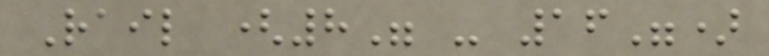Rail (8" - 16")
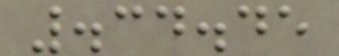.34.45
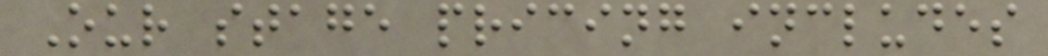Our stage pricing includes
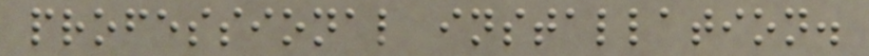professional installation.
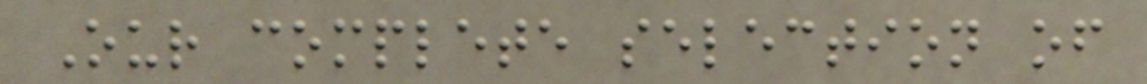Our complete selection of
